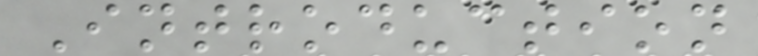Introduction
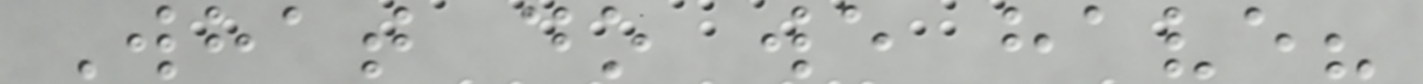What do we have?
